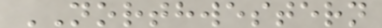NORTHWESTERN
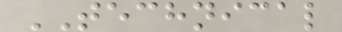TECHNICAL
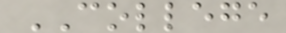COLLEGE
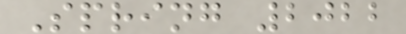Spring 2022
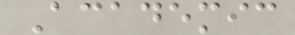Academic
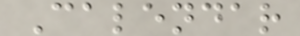Calendar
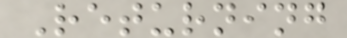Returning
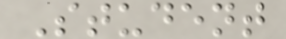Student
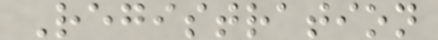Registration
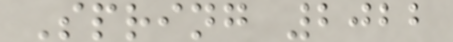Spring 2022
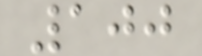100
